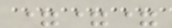===
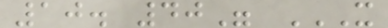10. 40" X
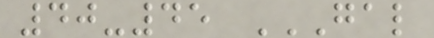40-45 GAL
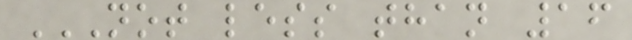NOT LESS THAN 16
